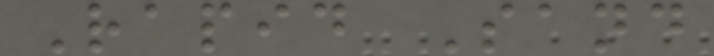Rapid Sand
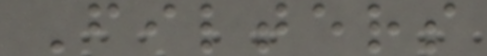Filters
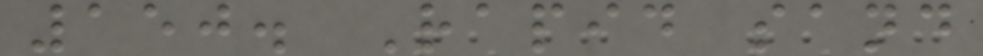150. Rapid sand
